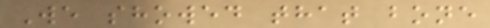We showed that bone
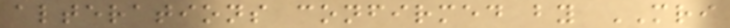alterations confirmed by MRI
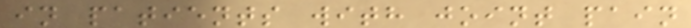in patients with joint pain
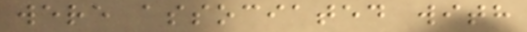were associated with
